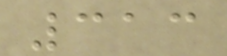313
